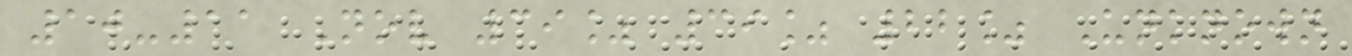10-11 Nov 39% 39% 22% Unknown
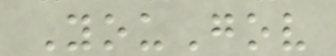YouGov
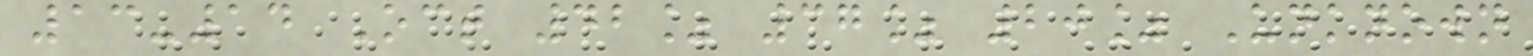13-14 Oct 42% 37% 20% Unknown
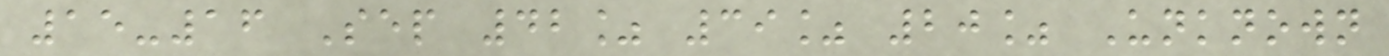15-16 Sep 42% 39% 20% Unknown
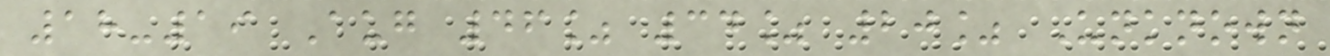18-19 Aug 46% 34% 20% Unknown
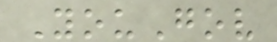YouGov
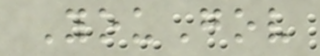YouGov
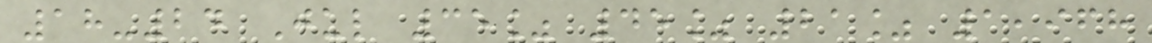18-24 Jul 35% 45% 21% 1,968
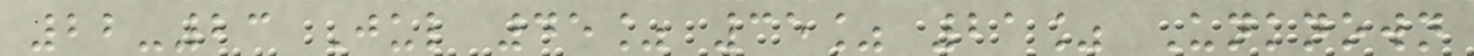22-23 Jul 45% 35% 21% Unknown
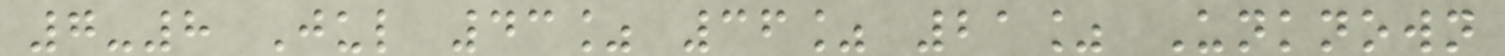7-8 Jul 43% 36% 21% Unknown
